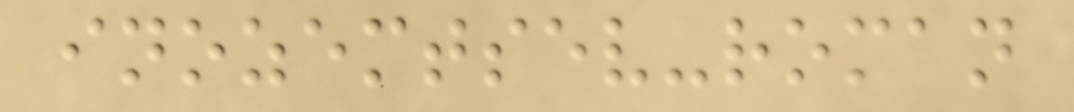inozemtsev-roman
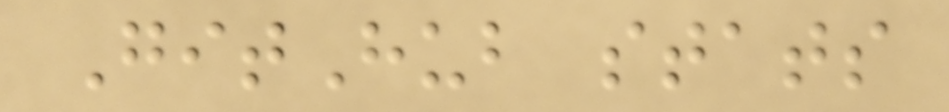GitHub stats
